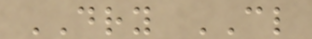DRY CL
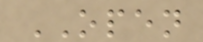OPEN
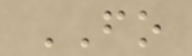FO
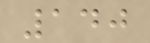140
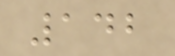142
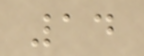14
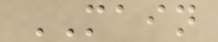MAIN
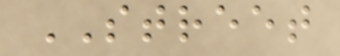STREET
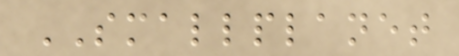SMALLPLANET
